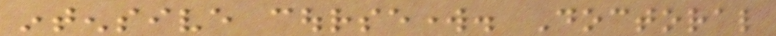intensive coursework. Doctoral
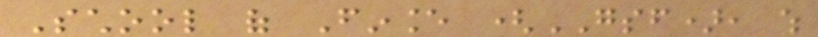School of Finance (GSF), which
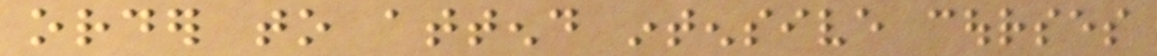order to attend intensive courses
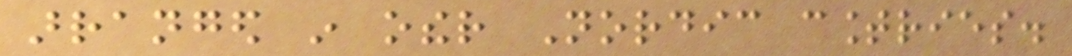arranged in other Nordic countries.
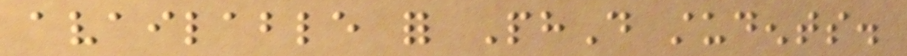available for PhD students.
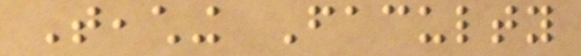Teaching Faculty
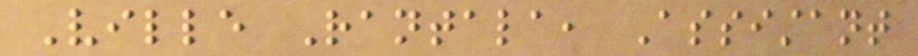Ville Rantala, Assistant
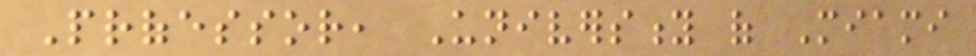Professor, University of Miami
